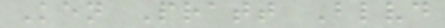Ken Pratt Blvd
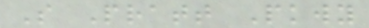S Pratt Pkwy
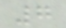7
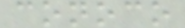conoco
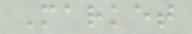Market
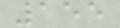155
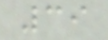39
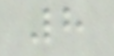8
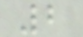2
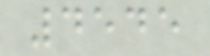4545
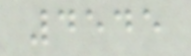4545
